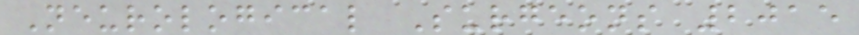Neurological Surgeons 2015
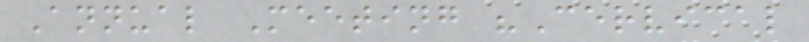Annual Meeting "Cervical
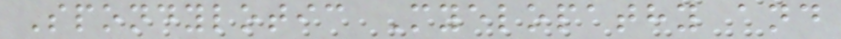Spondylotic Myelopathy and
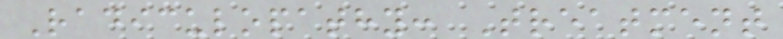Radiculopathy: Treatment
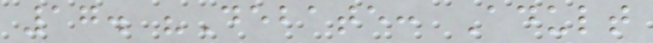17. "Debate: Adult
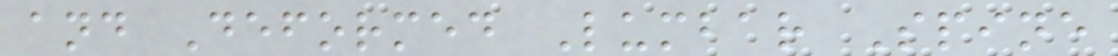and Deformed Lumbar Spine
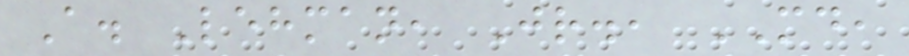A. Lehman, Jr., MD,
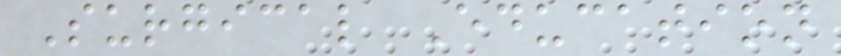Surgical Education
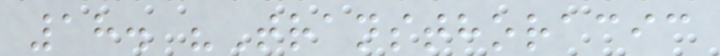18. "Transthoracic
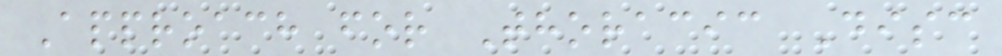Approach for Thoracic Disc
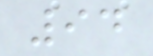94
